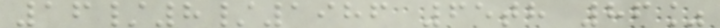16/8/1986 65th 86%
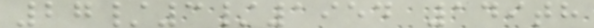27/3/1954 149th
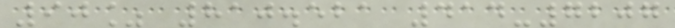90% 810.521 414-7207
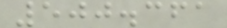500.361
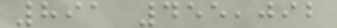891 455,092
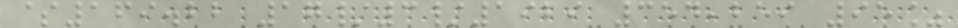$169.22 17/3/1929 354,259 95%
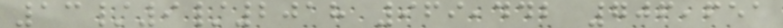13/9/2018 969,442 706,651
